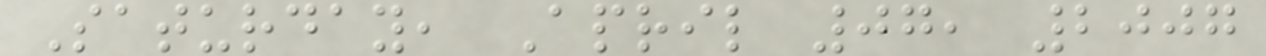Saturday, April 07, 2007
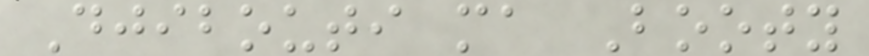Djibouti ma Booty
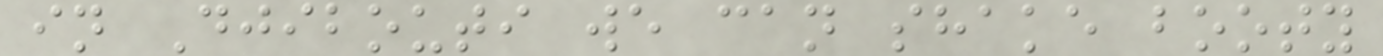in Djibouti we can shake booty
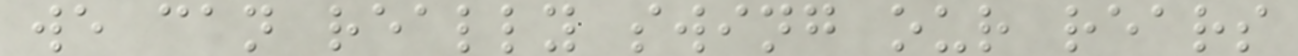we can really swing our rears
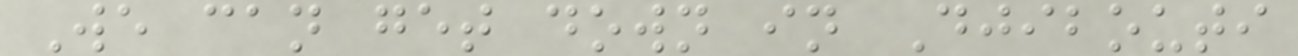We can get down in Djibouti
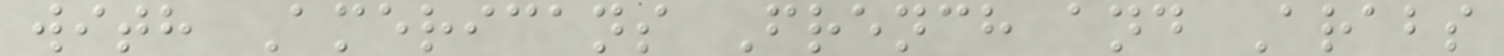with Americans French and Arabs
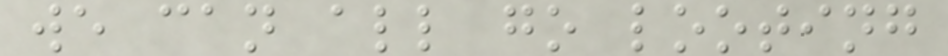we can all go looting
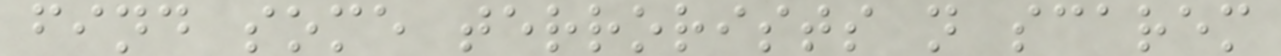find some terrorists n scarem
